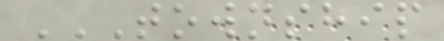TOWNSHIP
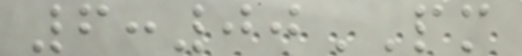6:00PM
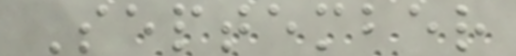September
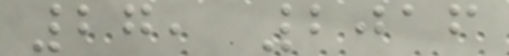27, 2016
